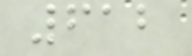612
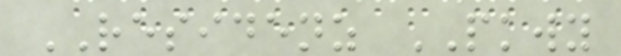RESIDENZ PKWY
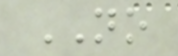NO
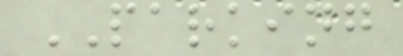PARKING
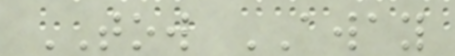TOW AWAY
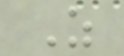Z
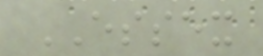ESSEX
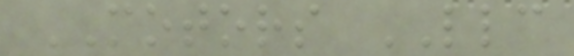MOTORS LLC
